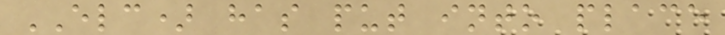ELC) has put into place
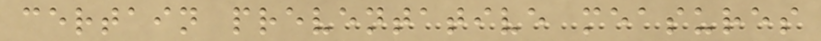certain preventative measures
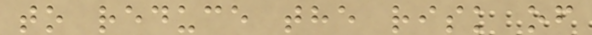to reduce the risk of
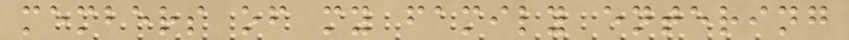members of my family entering
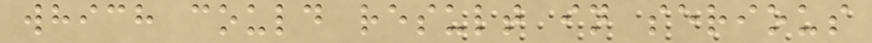which could result in serious
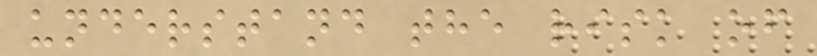understand the risk of
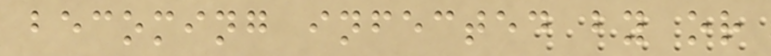becoming infected by or
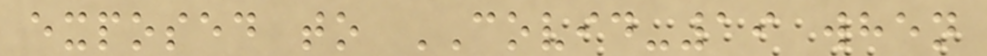exposed to COVID-19 when
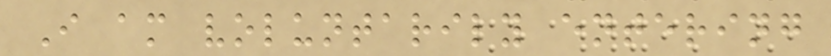I am voluntarily entering
